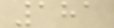181
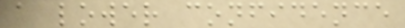a lower confidence
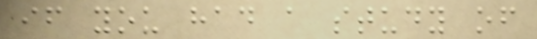if you had a study of
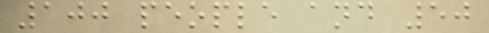100 people and 50
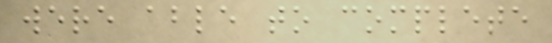were able to complete
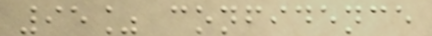95% confidence
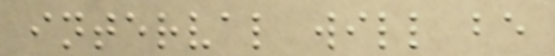interval will be
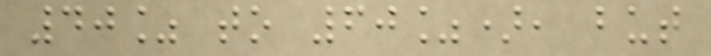40% to 60%), but
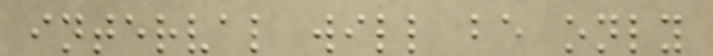interval will be only
